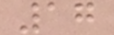17
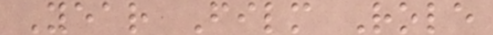Year Film Role
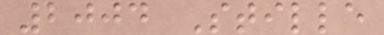2004 Stille
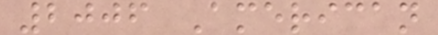2006 American
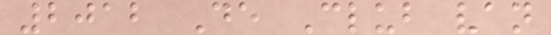2012 De Club van
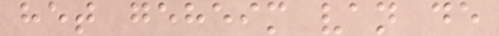het geheim van de
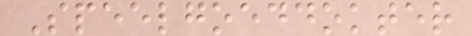Speelgoeddokter
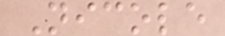Nicole
